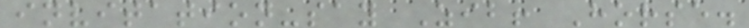invitation-say Zib! Horse.
